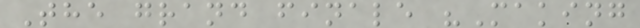The grand finale "Making
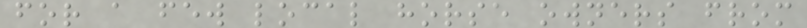for a few local horse owners from
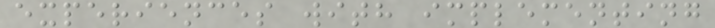experiences with implementing
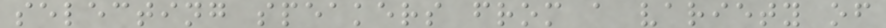selecting speakers from a variety of
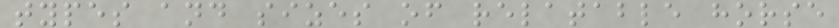types and sizes of relatable horse
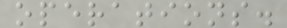operations.
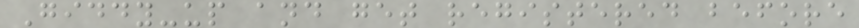Giddy-up and get registered before
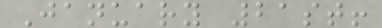January 21st!
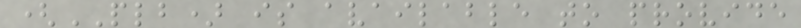(PLB) is available to provide
